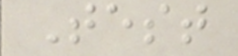Test
